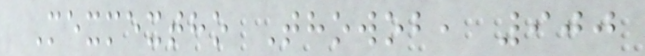Mexmextho Thowob, 900
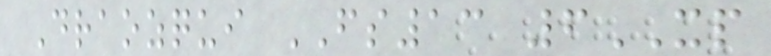Draozqui FS13 6XP
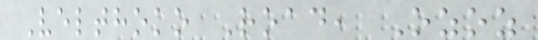Velthoko Road, Ozoz
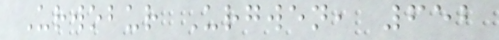Urwobur Urgwen, 652
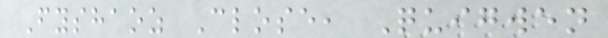Fyshaoz Close, Quigwen
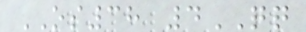OS38 4QQ
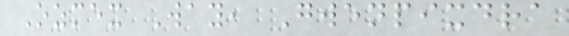Ozmex Way, Gwenpixdra
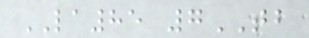LA85 7TB
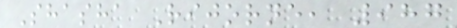Shasha Rijorne, 987
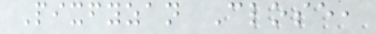Pixfyzan Close,
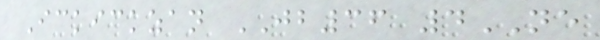Ickickzan JB36 4NE
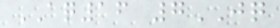AQ16 7JQ
